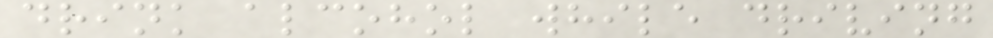drink alcohol while driving
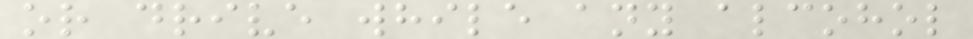or drive while any alcohol
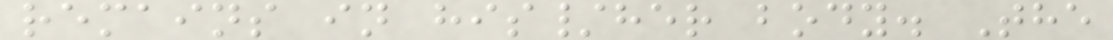remains in his/her body. The
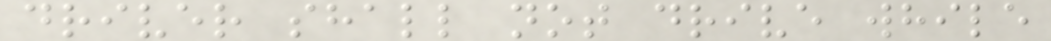driver shall not drive while
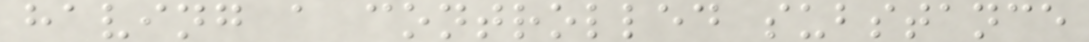having a controlled substance
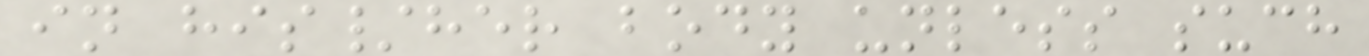in his/her body unless such
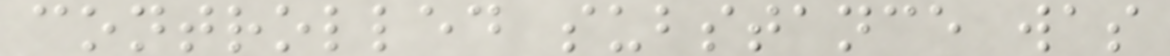controlled substance was
